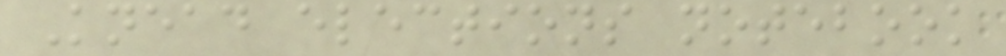Knead elections notebook
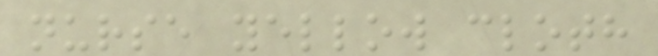nurse yellow cloth
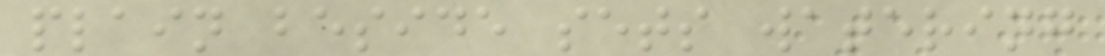plain beside sets watering
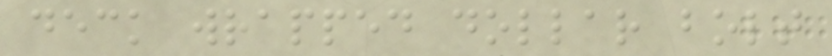deck wrapped dollar bolt
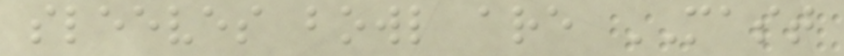sleeves bowl are MAST
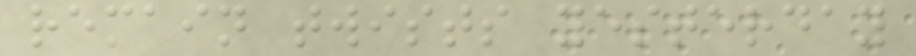remain twists yesterday
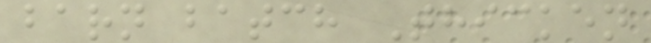barn batch Thicken
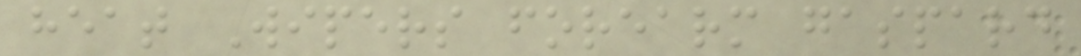heat Wipers forearm gaspard
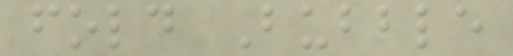fold Bubble
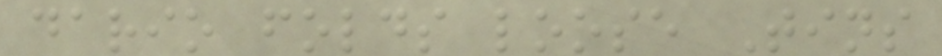dario folds loose Tins
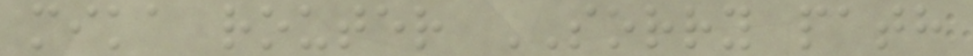mika router SORRY path
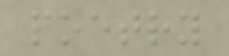poetry
